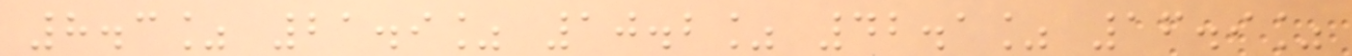8.3% 21.9% 10.2% 42.1% 16.9%
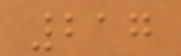217
